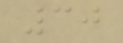30
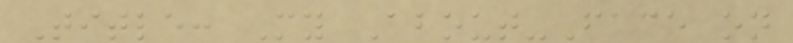Title: My About-Face on
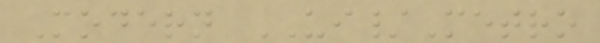Modern UI/Metro
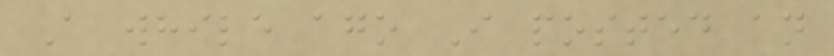A while ago I posted an
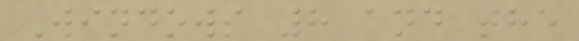Windows 8 and the
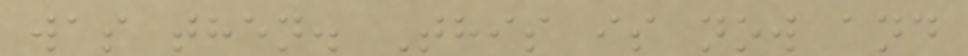was then. This is now and
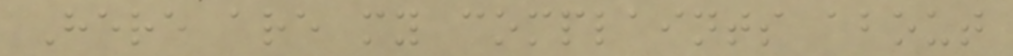Here are my complaints about
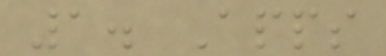1. Apps
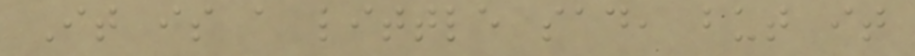It is a little sad, but it
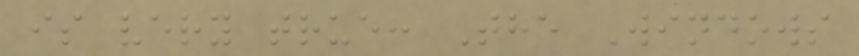is very true: The Windows
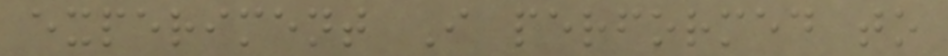experiment I performed to
